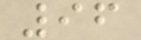96
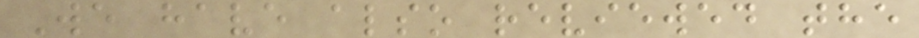We have also reviewed the
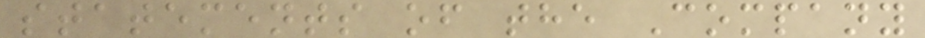statements of the Company
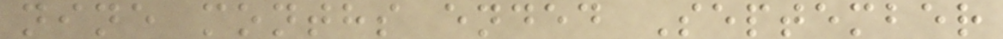nine months ended September
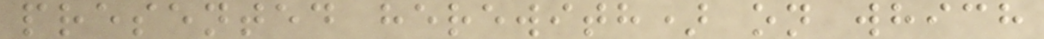presented herewith) on which
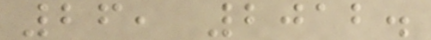26, 2012.
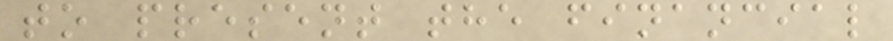to present the financial
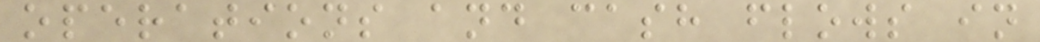operations and cash flows in
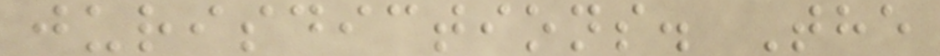jurisdictions. The
